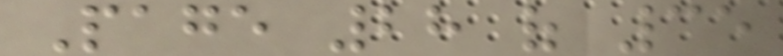Page 28 of 35
